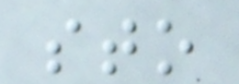sto
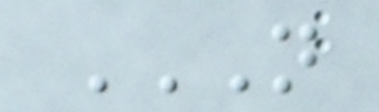N
